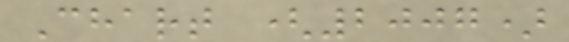Chart (2007)
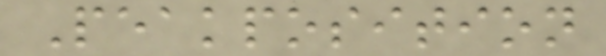Peakposition
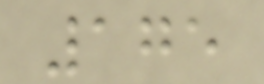175
